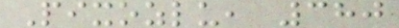Pixozlu, 380
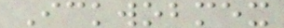Ickwobmex
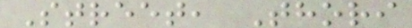Street, Thori
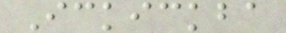Ickickba
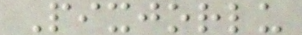Pixjorlu
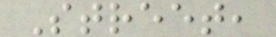Street,
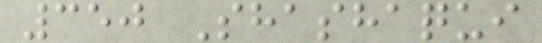350 Shashaqui
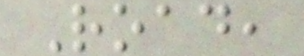Road,
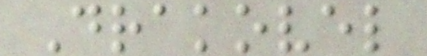Drakovel
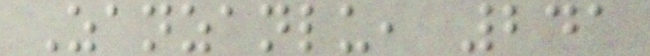Zanzanlu, 241
